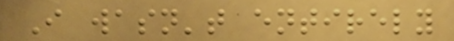I wasn't entirely
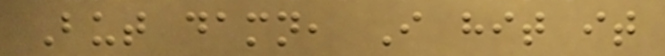But damn, I hit it
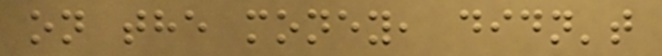on the money, didn't
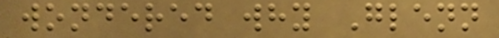wondered why Glenn
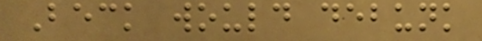Beck would debunk
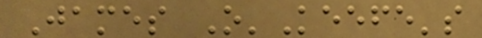James O'Keefe's
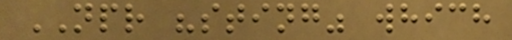NPR "sting" which
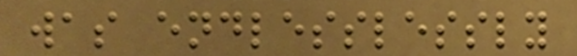was endlesslessly
